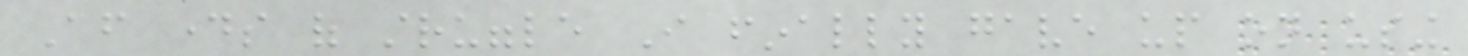After days of struggle I finally gave up on using
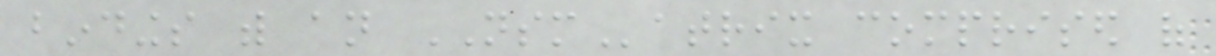bindings with an NSMatrix comprised of
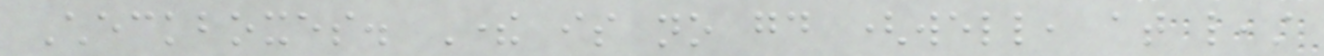Checkboxes. There is no good (well, at least
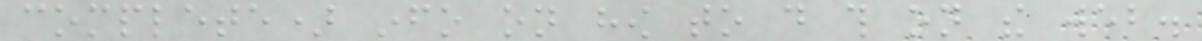complete) info on how to do this on the web.
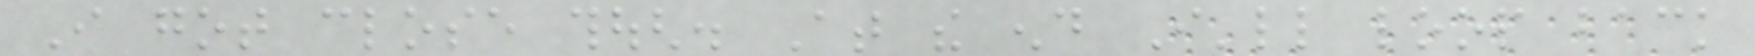I got close though. At the end I'll loop back
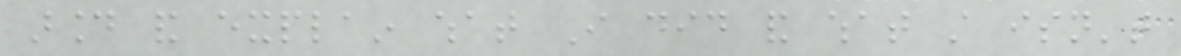around and explain what I did and what still isn't
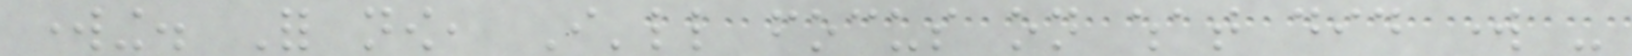working. For now, I'll focus on what did work -
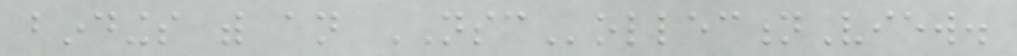bindings with an NSCollectionView.
